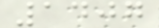1407
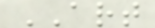ART
